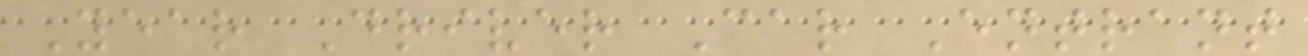Year Driver Car Entrant
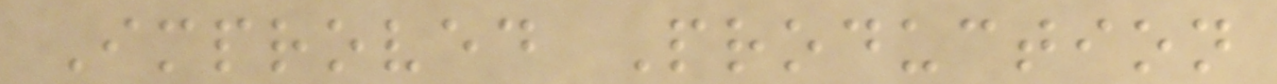Improved Production
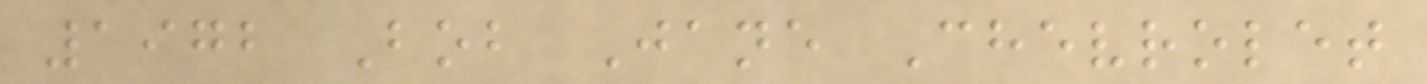1972 Bob Jane Chevrolet
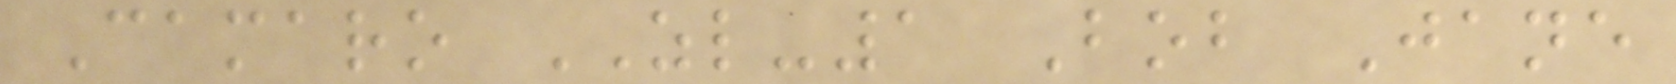Camaro ZL-1 Bob Jane
